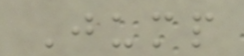Jump
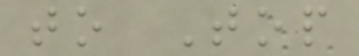to Top
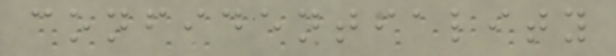confidentiality
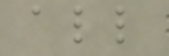all
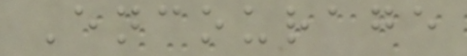Encourage
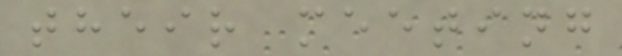their meeting
